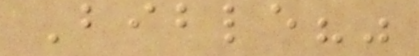Bible?"
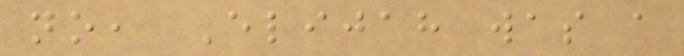no, Elijah was a
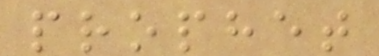prophet
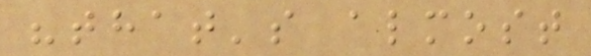"that's almost
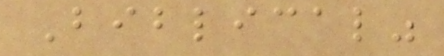Biblical"
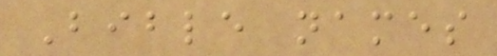Bible names
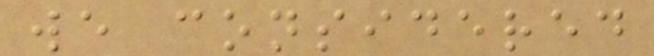we considered
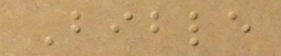Bible
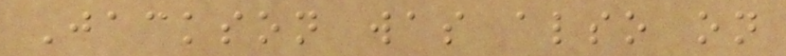Jackson was also on
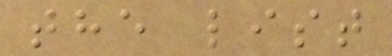the list
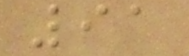91
